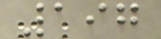197
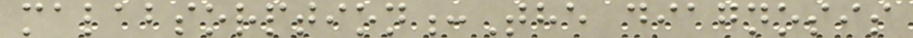malabsorption:The diagnosis
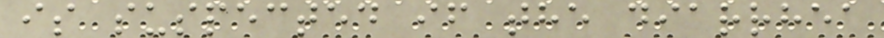is suspected if the diarrhea
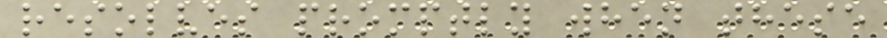resolves promptly when these
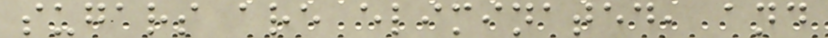sugars are eliminated, and
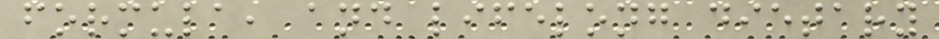formula, and lifelong dietary
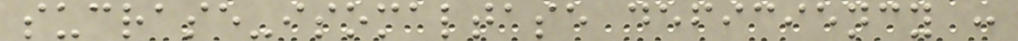sucrase-isomaltase deficiency :
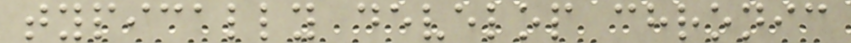typically develop chronic
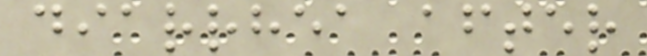diarrhea after
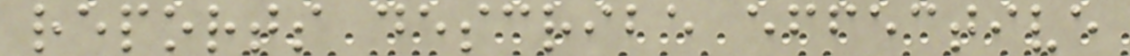reports describe effective
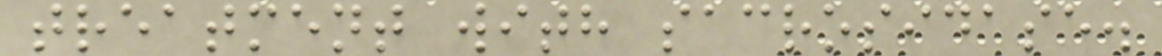treatment with sacrosidase.
